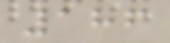186
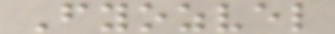Fyozvel
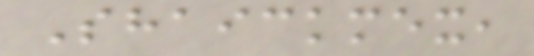Shaickmex,
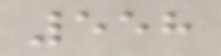558
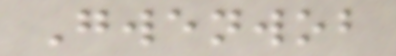Gwenwob
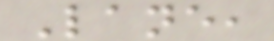Lane,
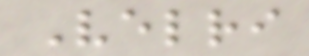Velri
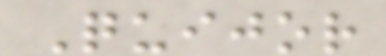Quijor
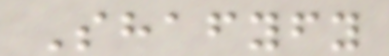Shafyfy
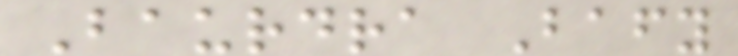Baurdra Bafy
